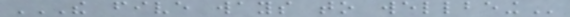THE FIVE WAYS TO WELLBEING
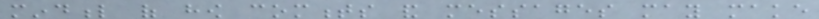mindful of how comments and messages may make
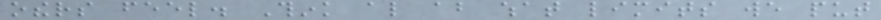others feel. Think also about what limits we put
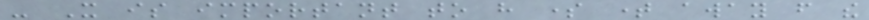- It is important to have some time away from the
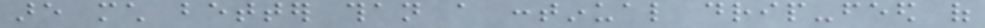are much better than a continual drip-feed of
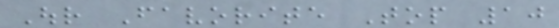Our Favorite Top 10
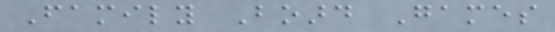Family Board Games
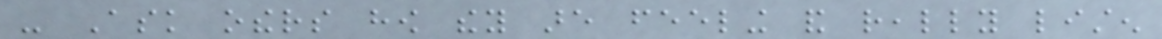- Ask others how they are feeling and really listen
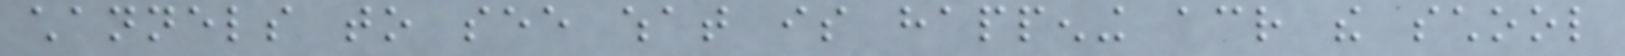channels to see what is happening across the school
